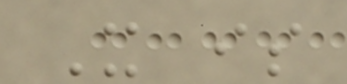It is
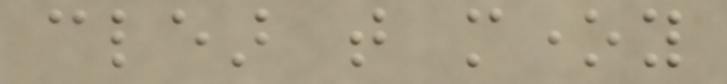clear that money
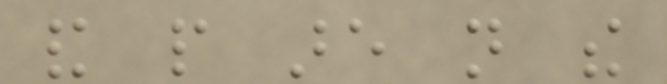and people are not the
